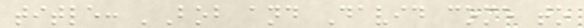title: 'Bob and David come to
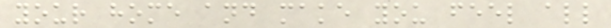your home and make you feel all
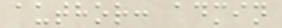author: admin
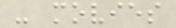- movies
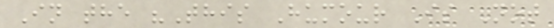In the "This Humour Is Not
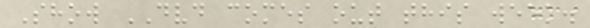Show DVD comes out this week.
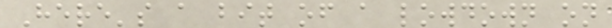Here's a bit of a lowdown on
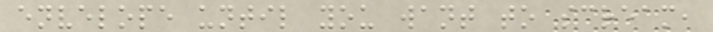envelope until you want to scream,
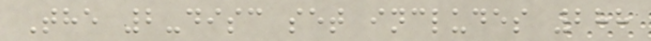The 2-disc set includes 288
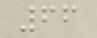66
